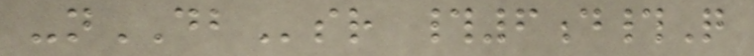-nDBsr #6d#Q
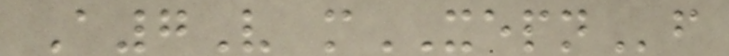A7V mXEPNf
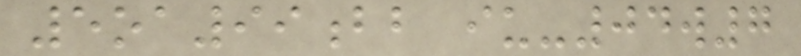5oa99bb iu-04w7
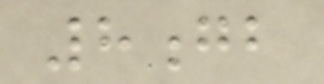8gb
